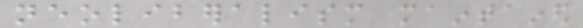neoliberalism maintained
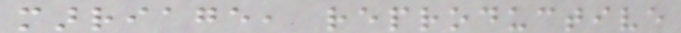marriage, reproductive
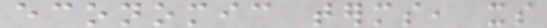economic terms, its
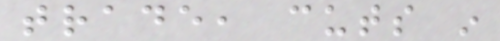trade, cuts in
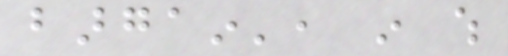bargain', in which
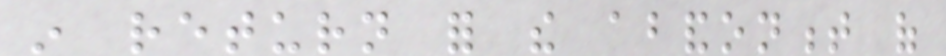in return for the abandonment of
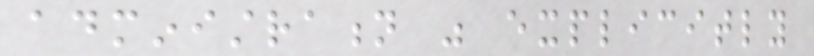administration was explicitly
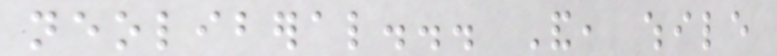neoliberal... And, while
